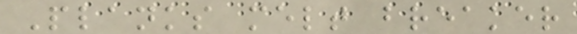Planks melt breaker
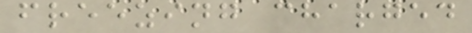freezing charged
